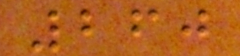260
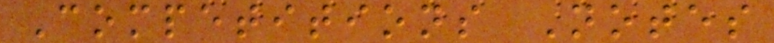Competitions Notes
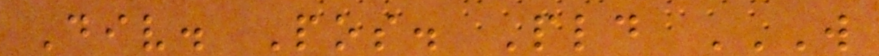Div. Pos. Pld W
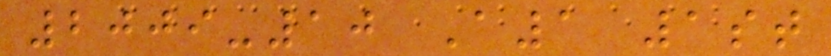2009-10 A1 1st
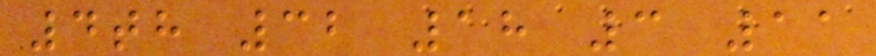4th 32 18 3 11
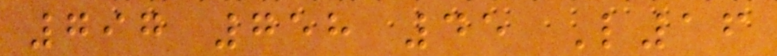797 758 45 L16
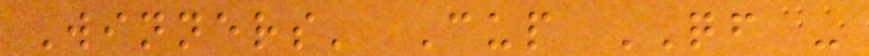Winners' Cup QF -
